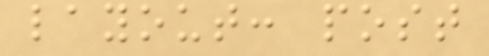layout: post
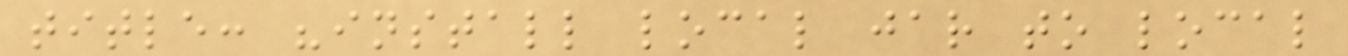title: "install local jar to local
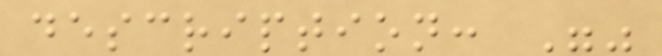description: ""
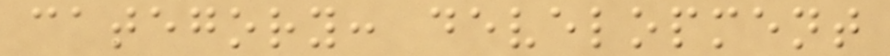category: development
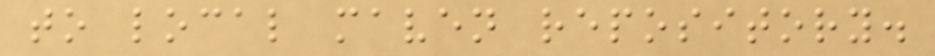to local maven repository.
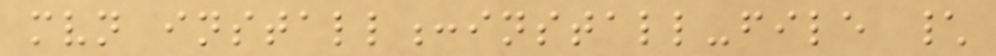mvn install:install-file \
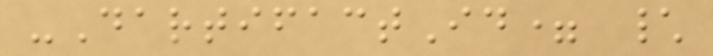-DartifactId= \
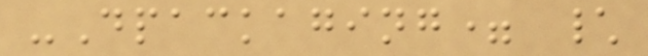-Dpackaging= \
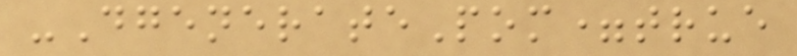-DgeneratePom=true
